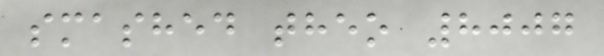smashed theo 8007
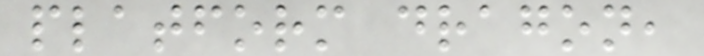platform dragon,
